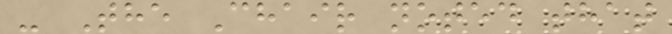- The Chair noted that
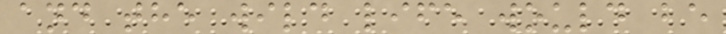and the wild life would be
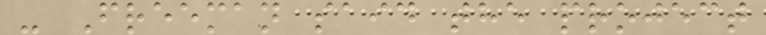- Freeman said the project
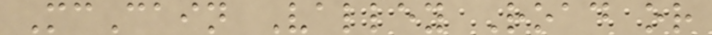McCain Valley Road or
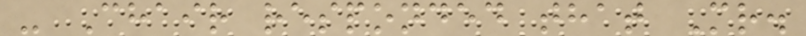- Chair responded that Mr.
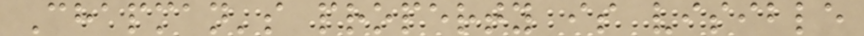Chapman's property is visible
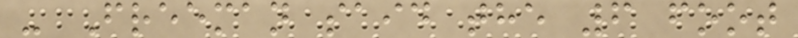- Freeman said the 6 foot
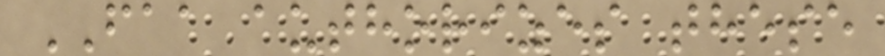FAA authorizes these
